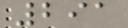291
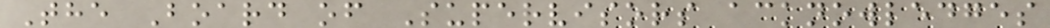The Board of Supervisors acknowledges
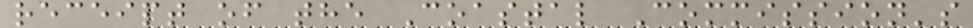receipt of the Coastal Commission's
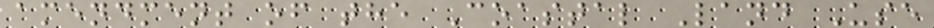amendment of the Coastal Land Use
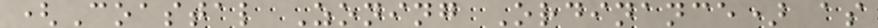(Coastal Zoning Ordinance) as
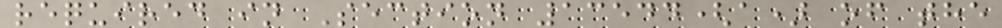required in Section 13544(a) of the
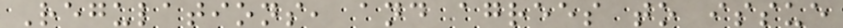Regulations, and agrees to issue
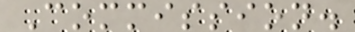Commission.
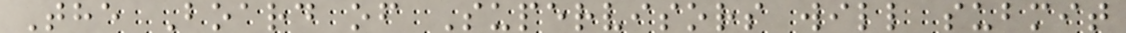The Board of Supervisors will submit
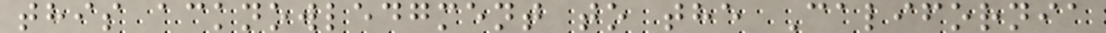this acknowledgment to the California
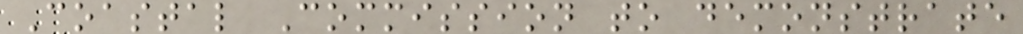Coastal Commission to demonstrate
